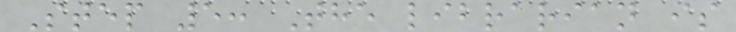Step 5: The librarian is
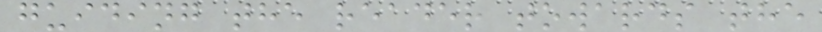guiding the reader towards the
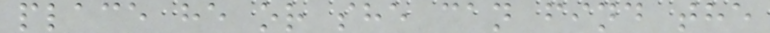place he or she can find the
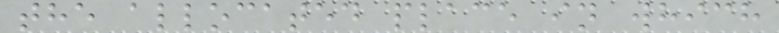the allocated place in which
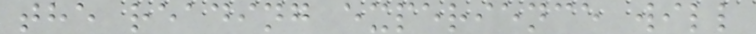the reading experience will
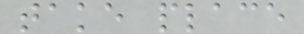take place
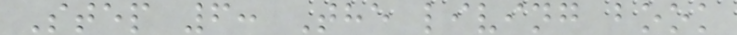Step 6: The living book
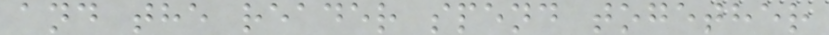and the reader spend together
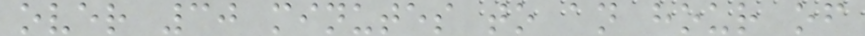over 30 minutes to an hour of
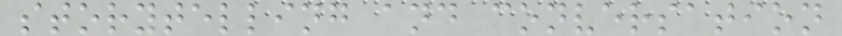storytelling and conversation
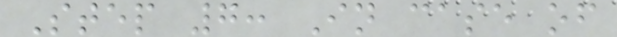Step 7: In case of
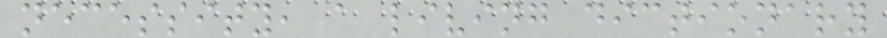necessity, a living dictionary
